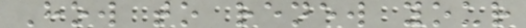How to renew your
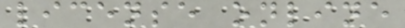license online
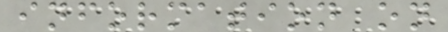information on
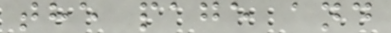the page and
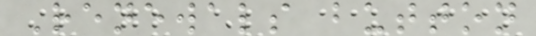Renewals button
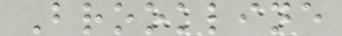Brookline
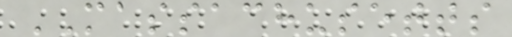MASSACHUSETTS
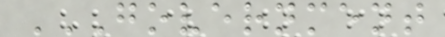GOVERNMENT
